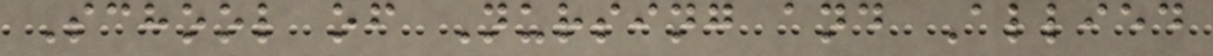School of Nursing and Allied
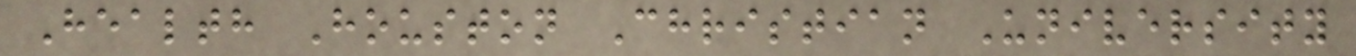Health Houston Christian University
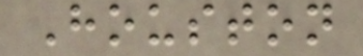Houston
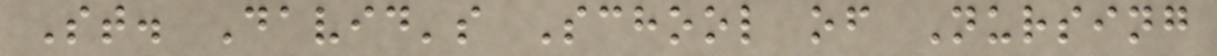St. David's School of Nursing
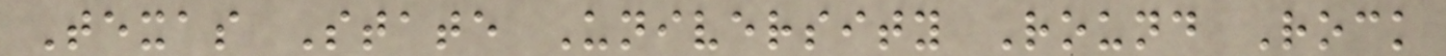Texas State University Round Rock
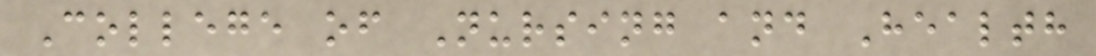College of Nursing and Health
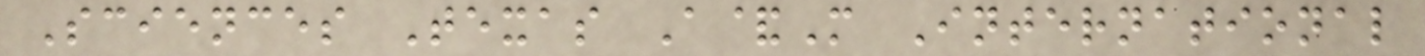Sciences Texas A&M International
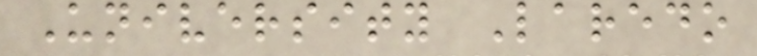University Laredo
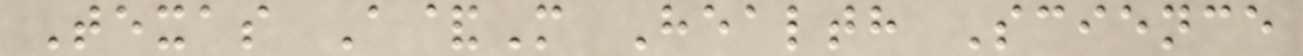Texas A&M Health Science
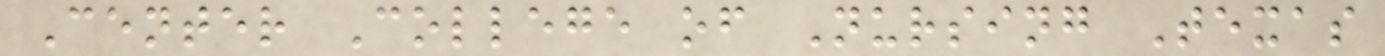Center College of Nursing Texas
